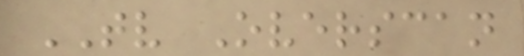TV Overscan
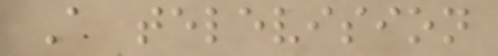A television
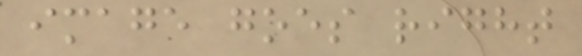image goes right
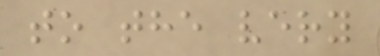to the very
